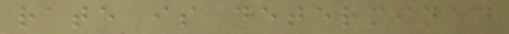rate is determined
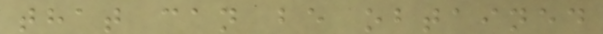that can be obtained
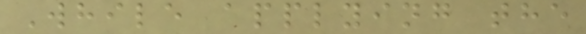While applying the
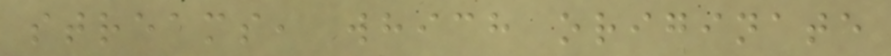streams, which originate
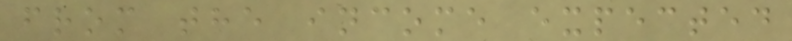from the income expected
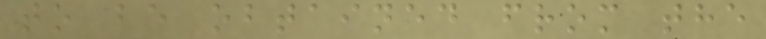to be obtained from the
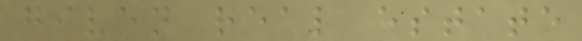given real estate
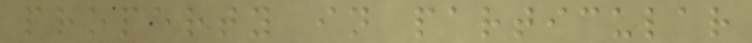property in particular
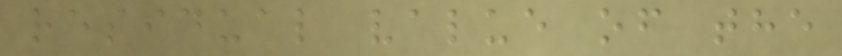residual value of the
